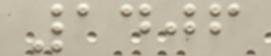1406
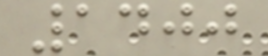1400
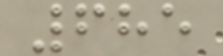685
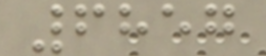6857
